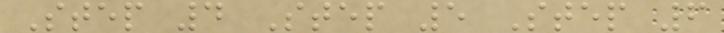Step 4 Step 5 Step 6
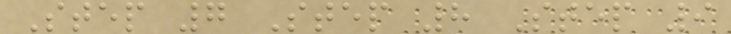Step 7 Step 8 Step 9
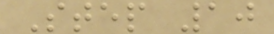Step 10
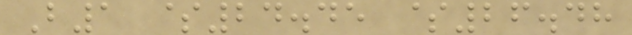B1 $24.45 $26.48
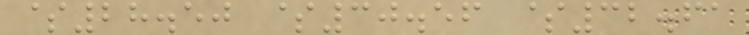$28.50 $30.56 $32.61
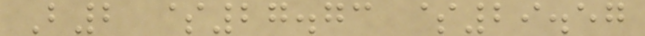B2 $27.73 $29.57
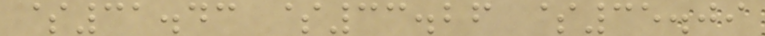$31.43 $33.26 $35.09
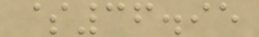$36.95
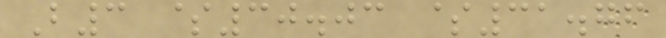B3 $30.03 $31.76
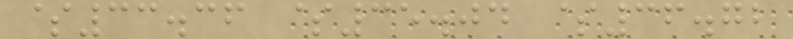$33.36 $35.04 $36.72
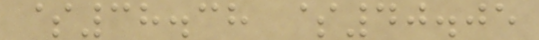$38.38 $40.05
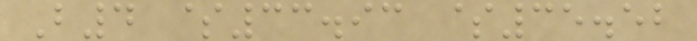B4 $33.93 $35.52
